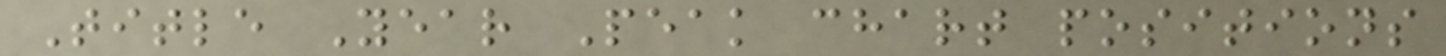Title Year Peak chart positions
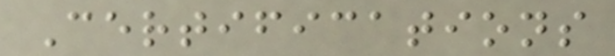Certifications
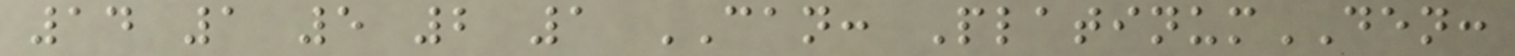14 1 5 2 1 CAN: PlatinumDEN:
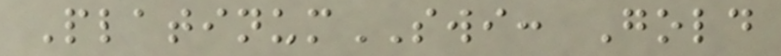PlatinumSWI: Gold
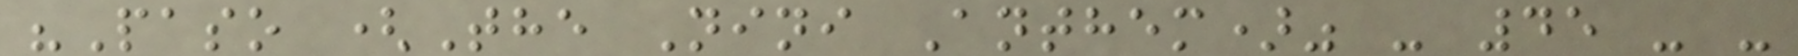"Paso (The Nini Anthem)" - 45 - -
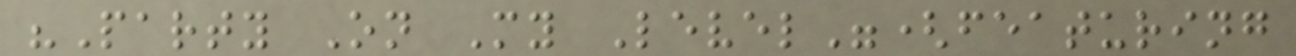"Party On My Level"(featuring
